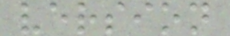version
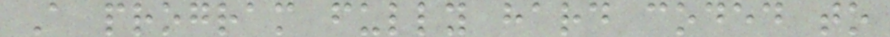A program fully hard coded to
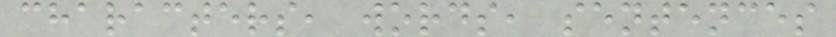characters, words, sentences
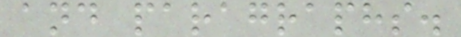and paragraphs.
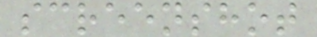screenshot
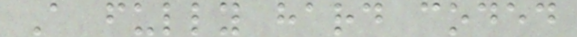A fully hard coded
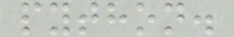python.
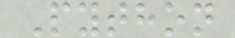Python
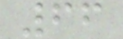66
